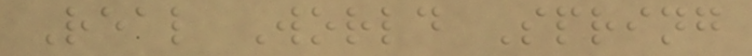Real World Spring
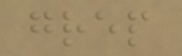grep
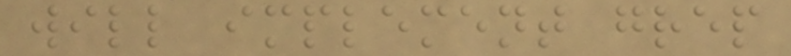will implement grep
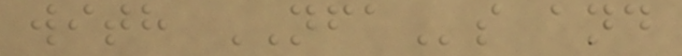with NFAs and
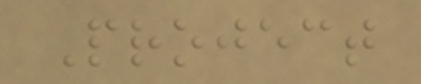Project
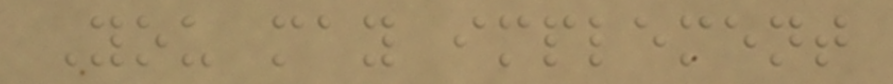You may implement
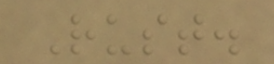Rust.
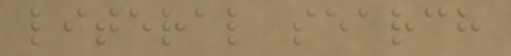literal search
